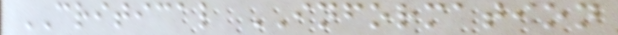CRITICAL INFORMATION
